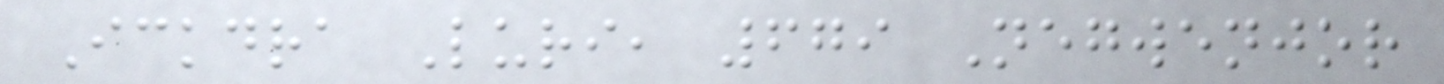Ickdra Luri, 679 Negwenjor
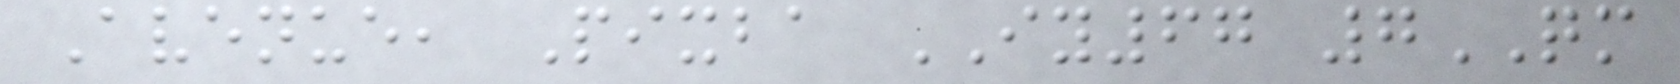Avenue, Pixba IY67 7QM
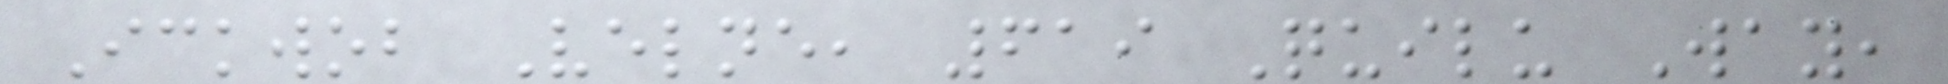Ickwob Velne, 619 Quilu Way,
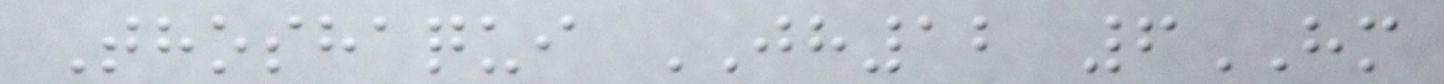Thoshaqui JH12 6HM
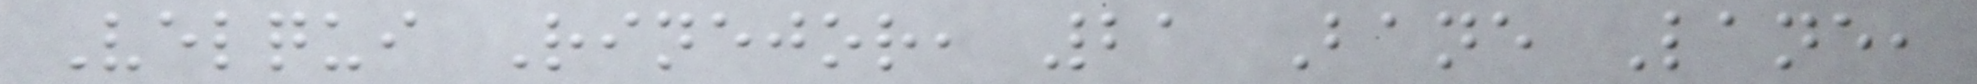Velqui Rinejor, 21 Bane Lane,
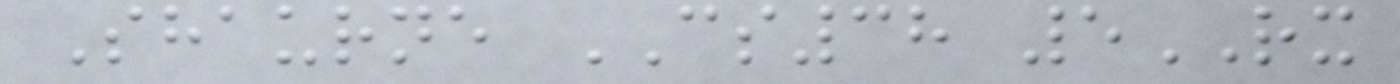Shaurne CS38 5RX
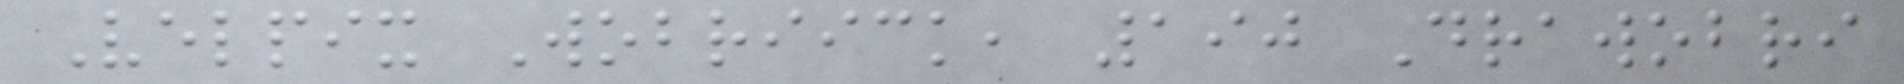Velpix Wobriick, 190 Drawobri
